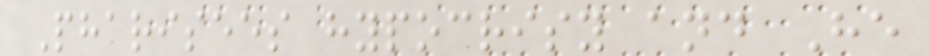Pharisees hypocrisy and He
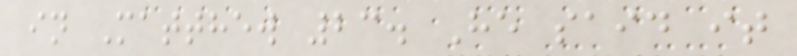in Matthew 23. He said it
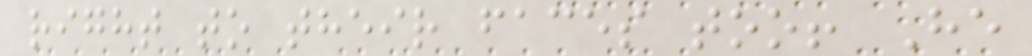right to their faces too! He
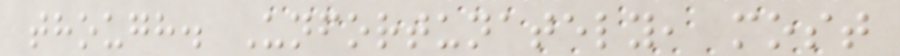though. Unfortunately, most
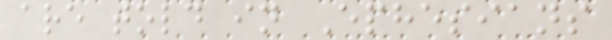are told in Ephesians
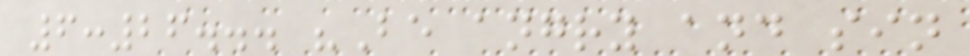6:26... "Be angry and sin
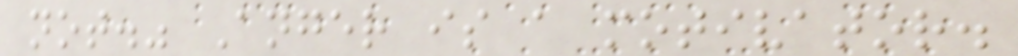not." Anger is a motivator.
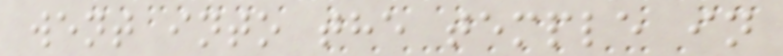went into the temple in
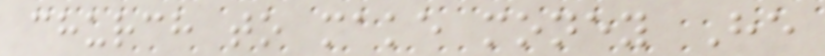church to make money He
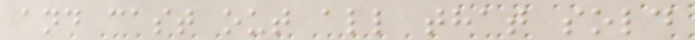and cast out all that sold
